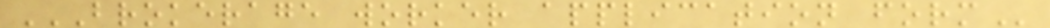BROKERAGE WORKER APPLICATION FORM
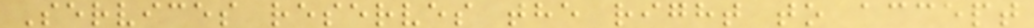Services reserves the right to accept
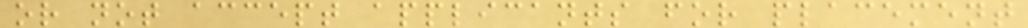or not accept applicants for placement
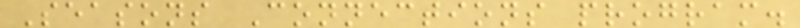Seasons Connections program.
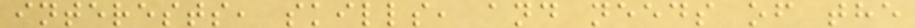interests, skills, and needs of the
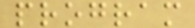program
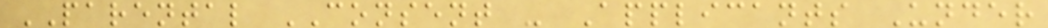PARENTAL CONSENT - Applicants Under
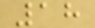18
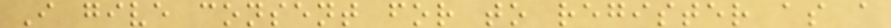I give consent for to register as a
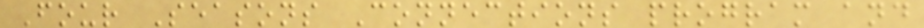Four Seasons Connections program and
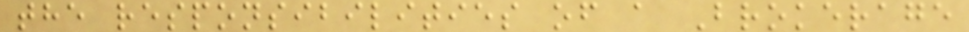the responsibilities of a Brokerage
